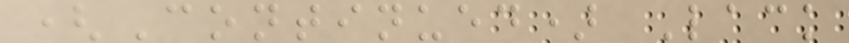(Continued) Lack
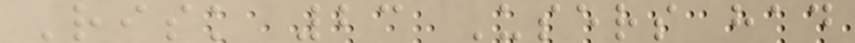Risk 23 Users had
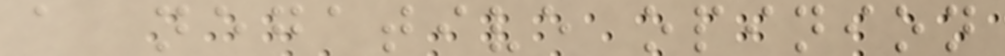a negative opinion
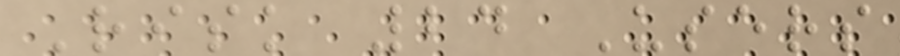Risk 24 Users
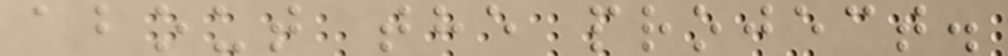about the project.
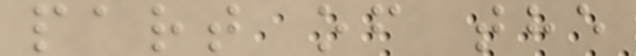part of the
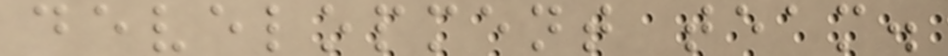development team.
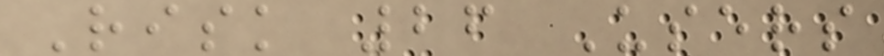Risk 26 Users
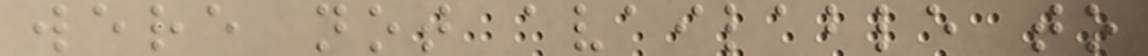were not available to
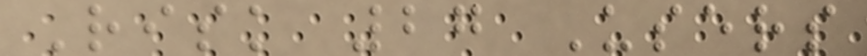Risk 27 Users
